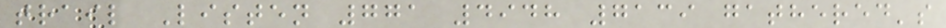trail Listen 771 4948 7139 gathered's
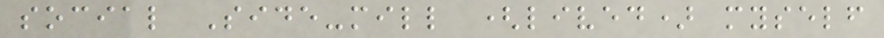social Side-mill (lived) myself
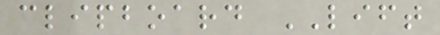clipboard LIFT
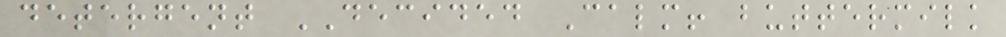detergent DECIDED Calm! buttermilk
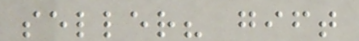seller? gift
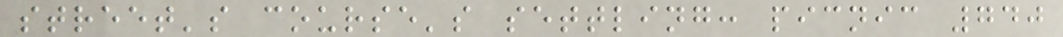street's course's settling: picnic 740
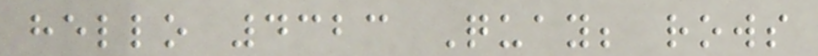hello 4323 Quay; rows
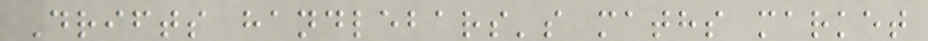Drifts handlebars's maths market
